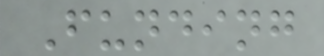Funding
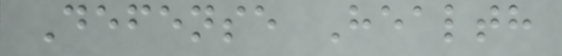Defense Health
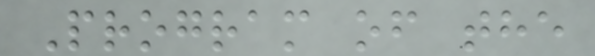Program of the
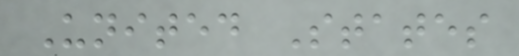United States
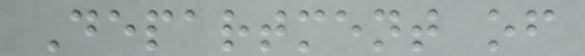Department of
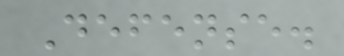Defense.
